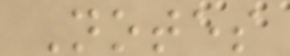Notes
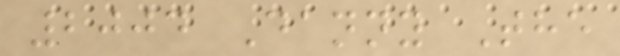2004 Danny The
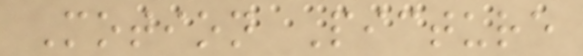Motion Picture
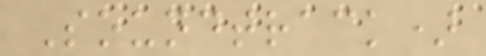Soundtrack)
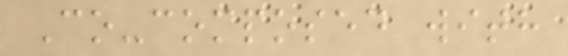Co-composed with
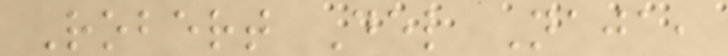Robert Del Naja,
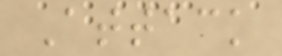Attack
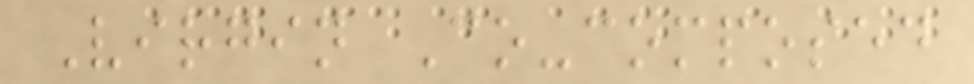Virgin Co-composed
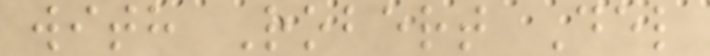with Robert Del
